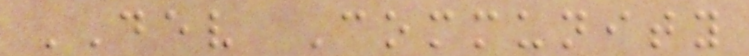DEV Community
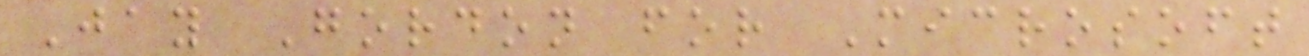Jay Gordon for Microsoft
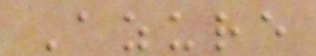Azure
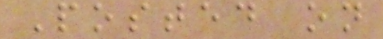Posted on
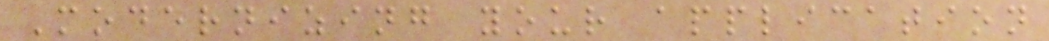Modernizing your application
